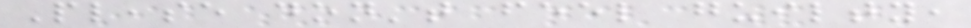Please don't feel guilty,
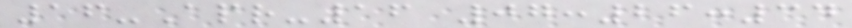16-Apr-16 07:26:34
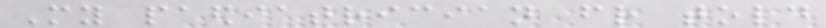My paediatrician friend told
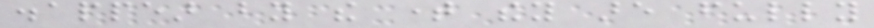disappear by the time they are fully
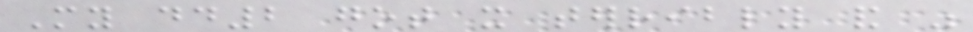My dd2 got it terribly and was
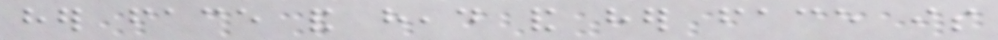her face and head and her face is
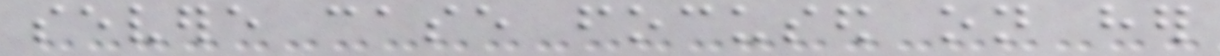severe case focused on her
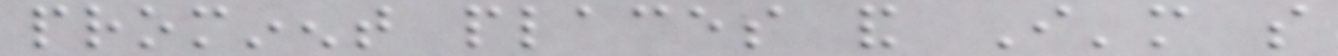prominent places and I'm so
